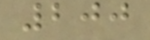200
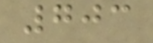703
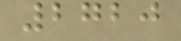2720
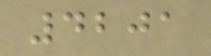4201
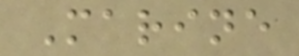Marine
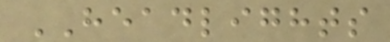HEADLIGHTS
